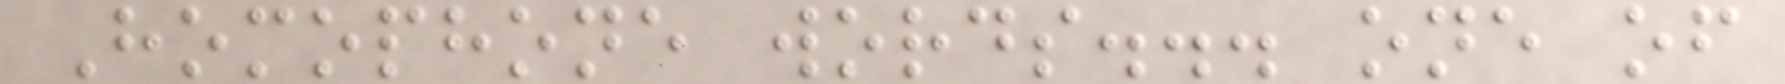Homophone words... one of
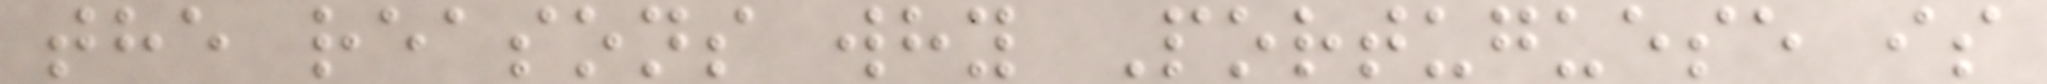the reasons why Portuguese is
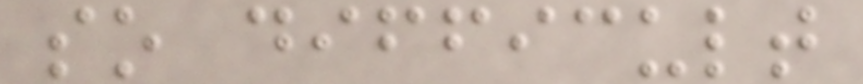so difficult
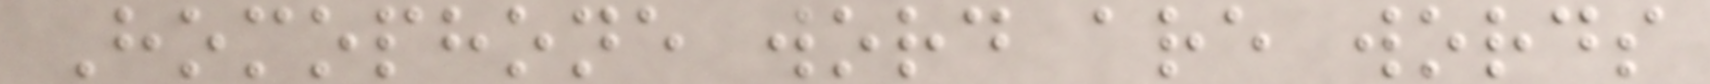Homophone word are words
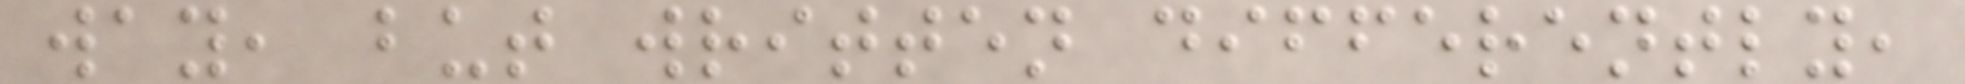way, but written differently,
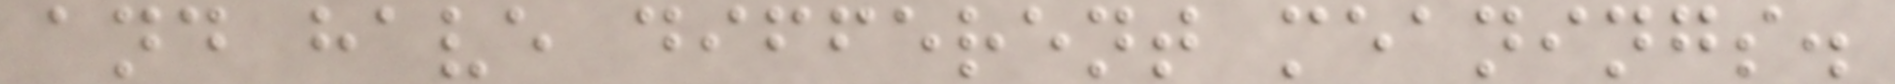and have different meanings.
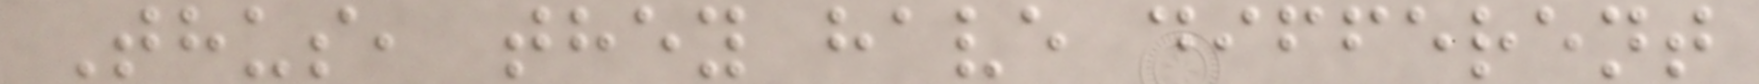Thus, they have different
